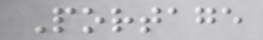Portage
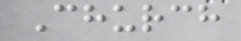Church
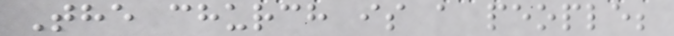The church is a people;
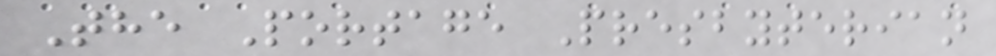The Portage Presbyterian
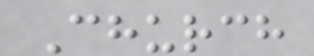Church
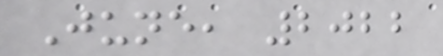June, 2022
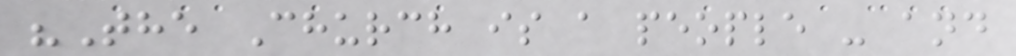"The Church is a people - and
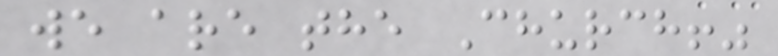we are the Church!"
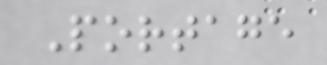Portage
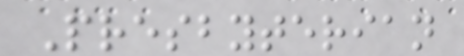Presbyterian
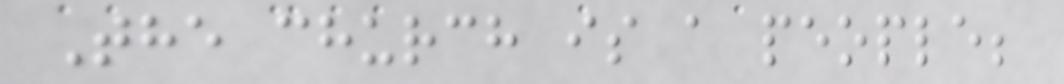The church is a people;
